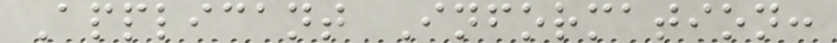Applicant Information:
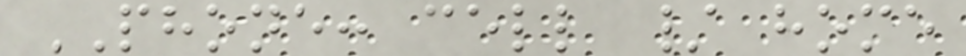PHONE: cell / home
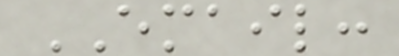EMAIL:
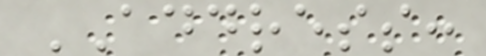ADDRESS:
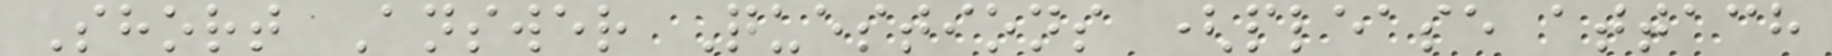Short Answer Questions (please attach
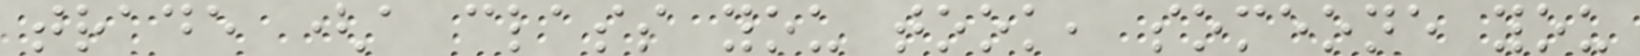trade (a class you took, someone you
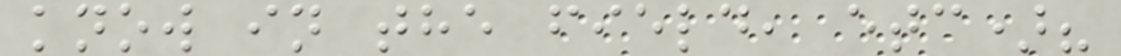know in the field, etc)?
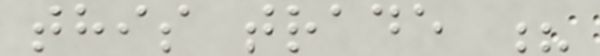this trade ?
